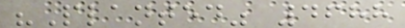"Planted" 4688
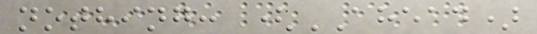nothing: (AHEAD)
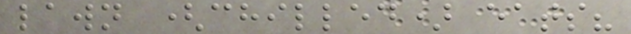lawn (chilled) eats?
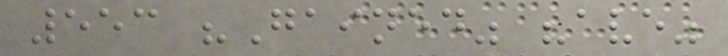553 "Gained" "ave"
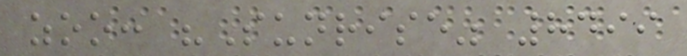zoo: "Sunrise" 8499
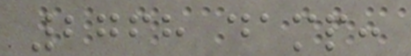2768 damp:
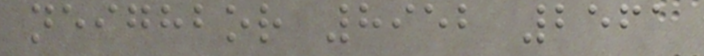neighbor 8952 2561
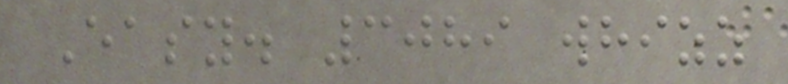Easy. 3089 whizz
